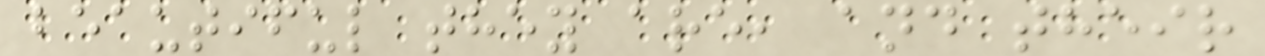beautiful they are, and their
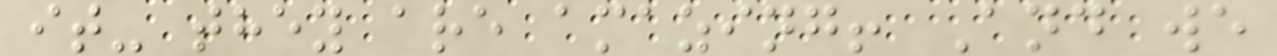it- they are amazing! And we
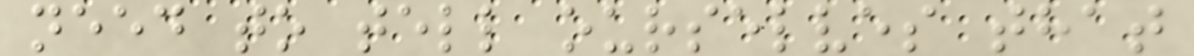need to tell ourselves that
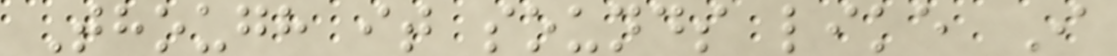Though it sounds like I
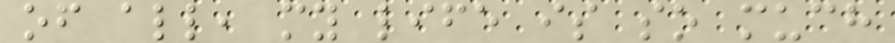of all, my life is so much
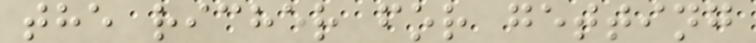the richer for getting
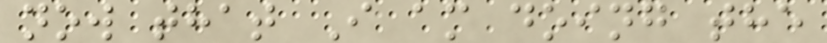now that I am doing the
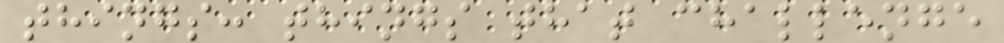things: things that challenge
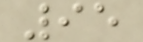95
